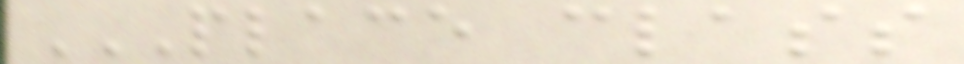PLACE CLASS
